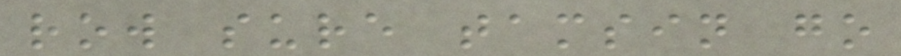row sure tamsin go
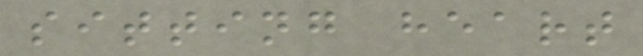sitting heart
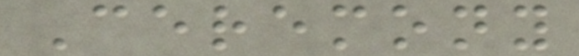Ceremony
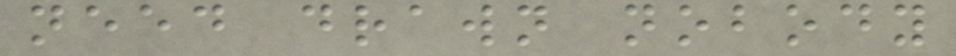need drawn nobody
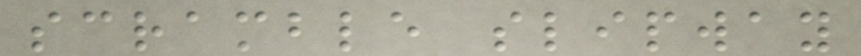scramble slipway
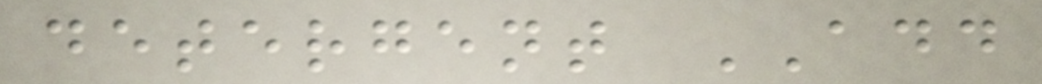detergent ADD
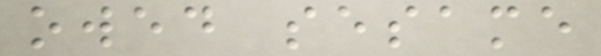owed sesame
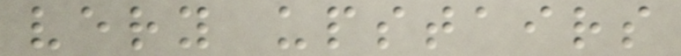very upstairs
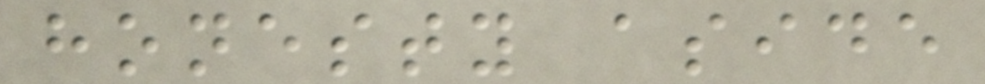honesty aside
